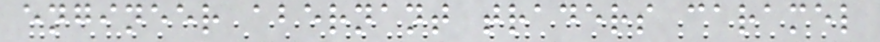engineer abernant traders caramel
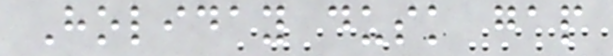Holiday dusk gap
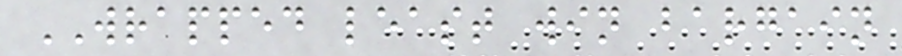WRAPPED least win bargain
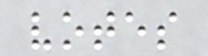votes
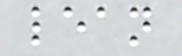lean
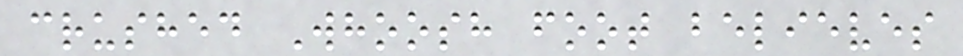crushed Whoosh foot believes
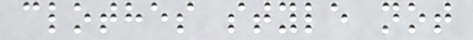clothes style not
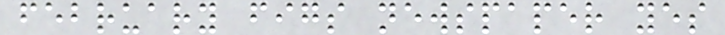february figs newspaper yes
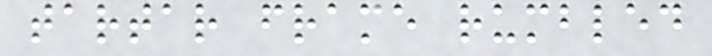tartar frame rumbled
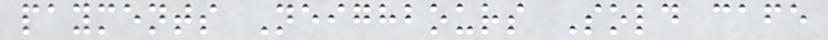payments Neighbours Sold cafe
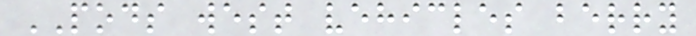PODS west vehicles berry
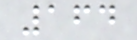164
